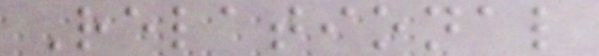Relational
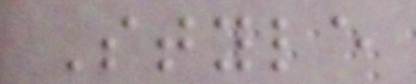Style
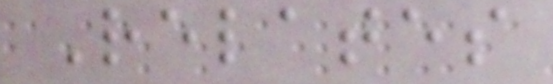Relates
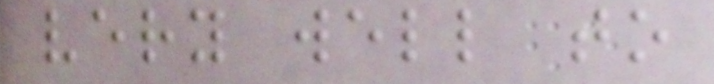very well to
